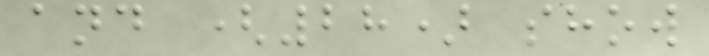and (28) show
